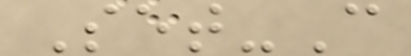Set-C
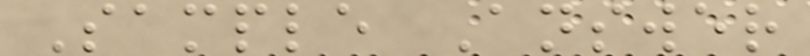Sample Answer
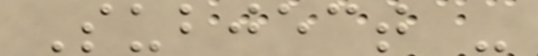Subject -
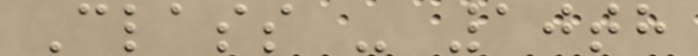Class - 10th
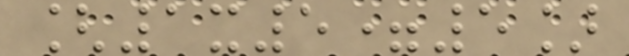[1x5=5]
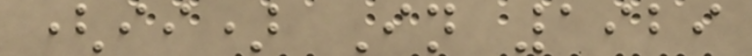(ii) In 1929
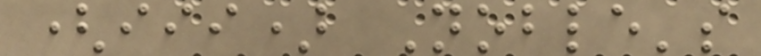(iii) Noble's
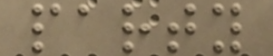party
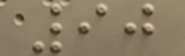90
